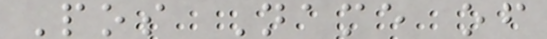Pos Name of
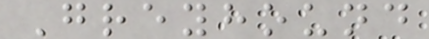Greyhound
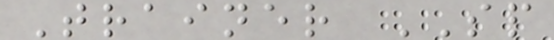Trainer SP
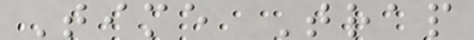Time Trap
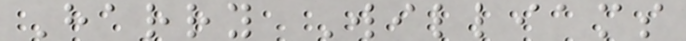Harry Williams
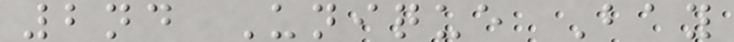2nd Unique Bay
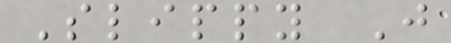Slippy J
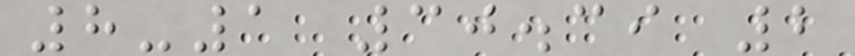8-1 30.39 2
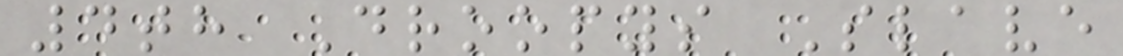4th Droopys Slave
